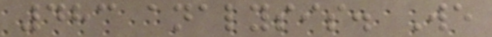483 analysis. We
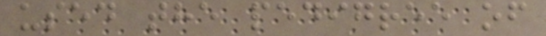used the pedigree of
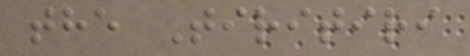the Tiritiri
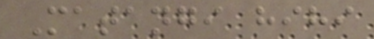Matangi hihi
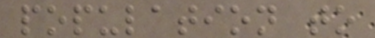population to
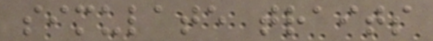simulate traits
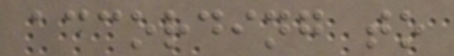according to
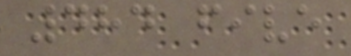484 five
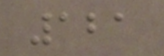121
